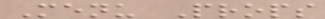Menu Props
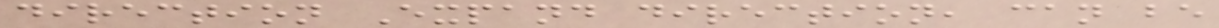direction Expand direction, can be
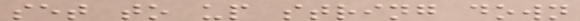set to up string down
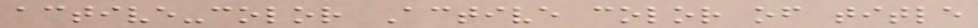active-color Active color of title
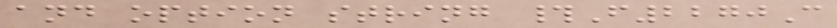and option string #F2270C
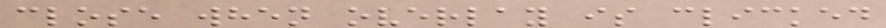close when overlay is clicked
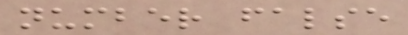number false
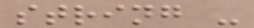string -
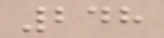248
